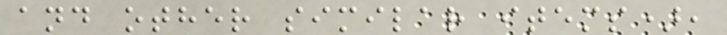and other similar items),
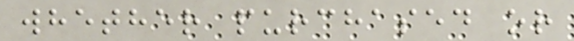whether purchased or
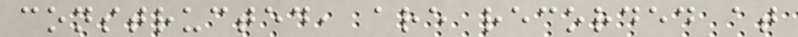constructed, are recorded at
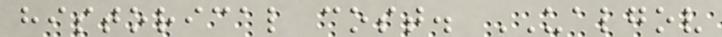historical cost. UALGOV
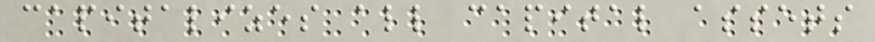capitalizes all capital assets
